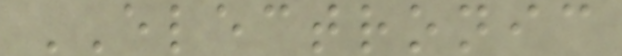ELECTRONIC
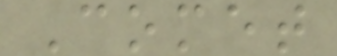Comet
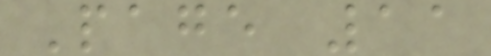Page 11
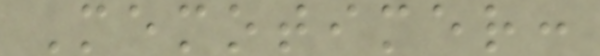Memotimer:
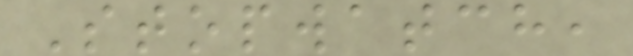Stopwatch,
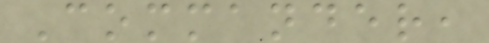Commander,
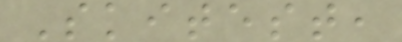Skitest,
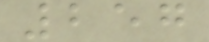257
